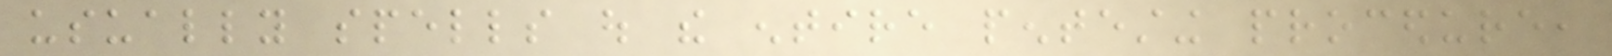usually spells out the entire pentesting procedure,
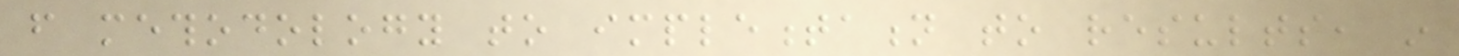from methodology to implementation to results, in
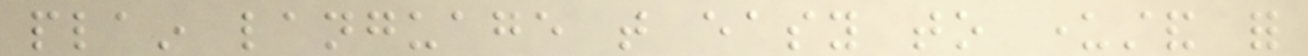plain language that easy to understand for
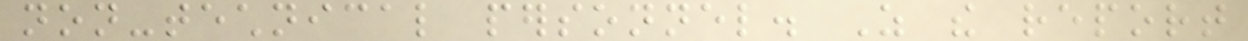non-technical personnel. As the report
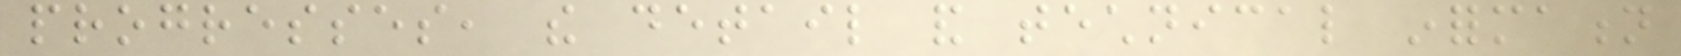progresses, the detail and technical information
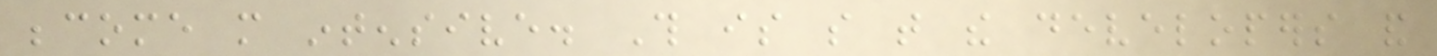become more intensive. This is so that the developers and
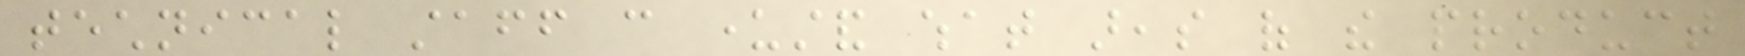technical staff can understand what areas of the product
